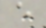e
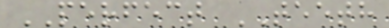PERFECT TEETH
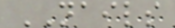NAILS
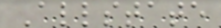Allstate
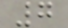7
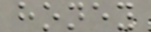honey
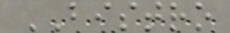BISTRO
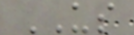US
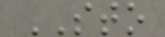STO
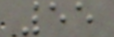55
